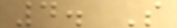4. S
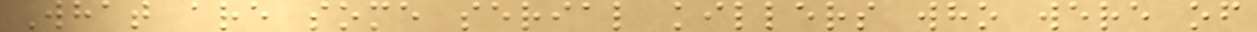What are some serial killers who were of
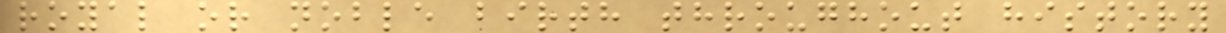royal or noble birth throughout history
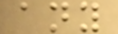any
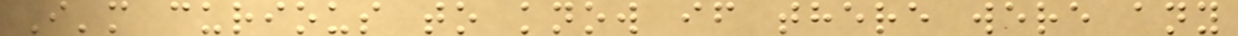I'm curious to know if there were any
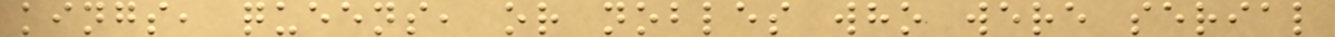kings, queens, or nobles who were serial
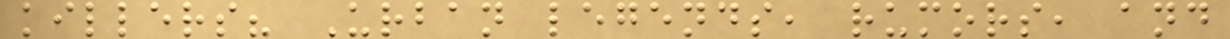killers? Urban legends, rumors, and
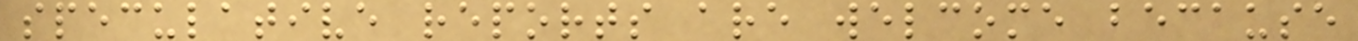speculative reports are welcome because
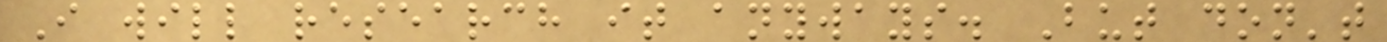I will research it anyways. But don't
